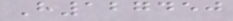H127450
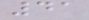41
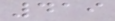419
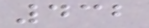432
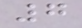7
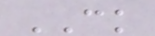CK
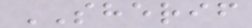SHERIF
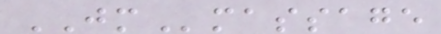JMmassage
